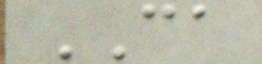CA
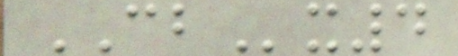CBx4
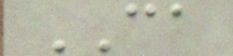CA
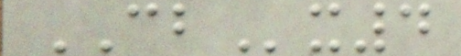CBx4
